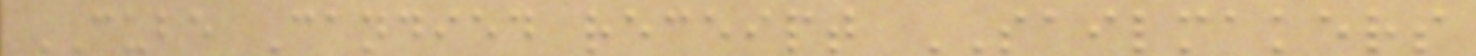CUBE Candied receipt SAILMAKERS
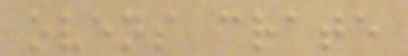ovens crate
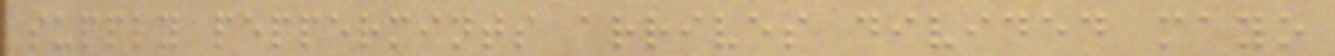supply peppermints arrives divided mayo
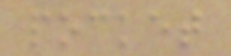pocket
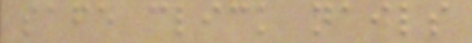safe click nails
